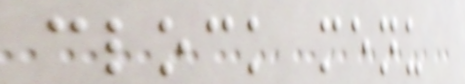clock menu
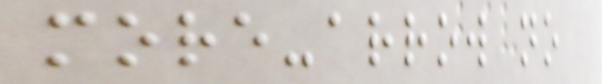more-arrow no
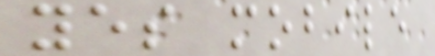yes mobile
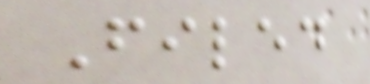Filed
